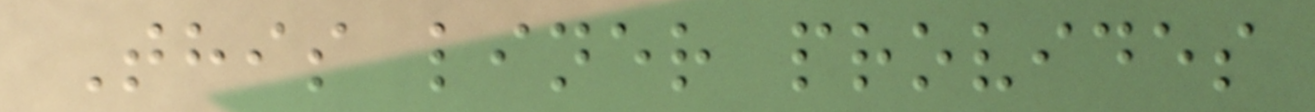This liner provides
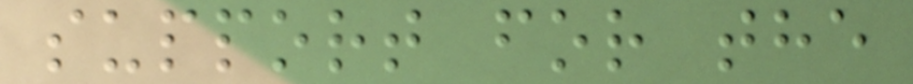support for the
